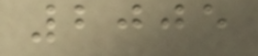2005
